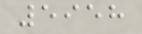5958
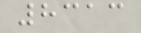8313
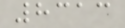8313
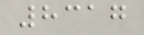8317
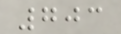703
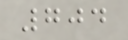704
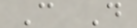C D
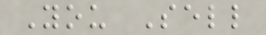You Sell
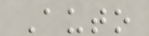Auto
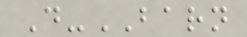D-BARN
